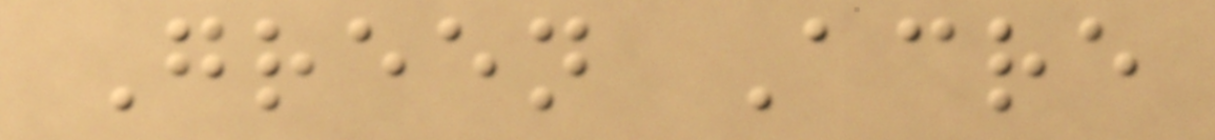Green Acre
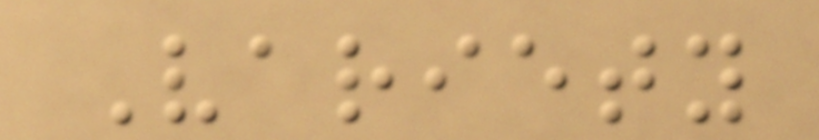Variety
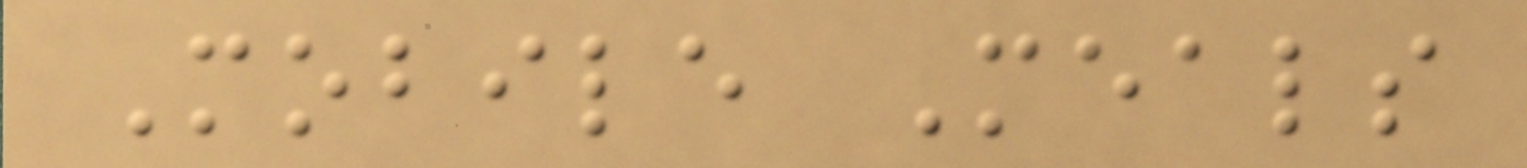Mobile Meals
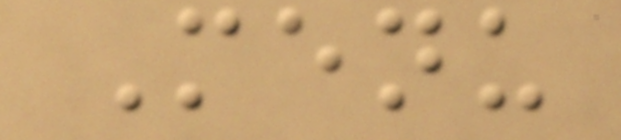Menu
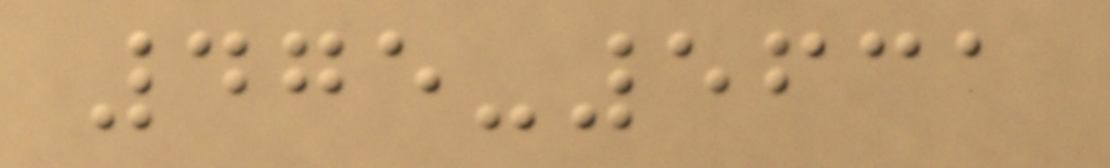475-5631
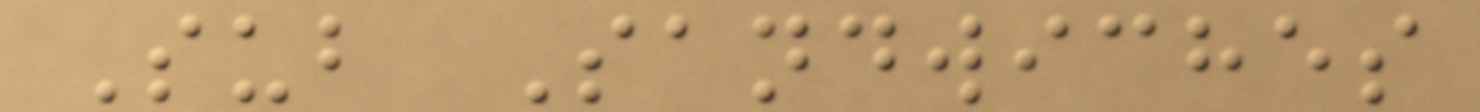Sub Sandwiches
